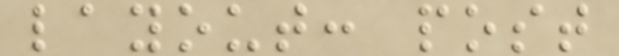layout: post
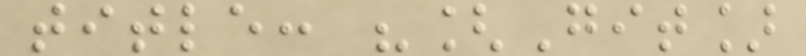title: "[Git]
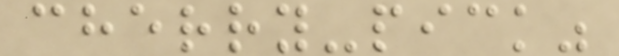cherry-pick"
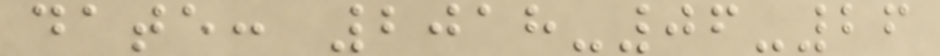date: 2018-06-26
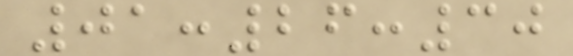01:26:30
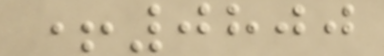+0800
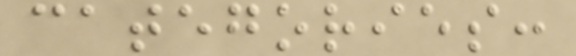categories:
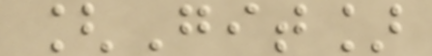[Git]
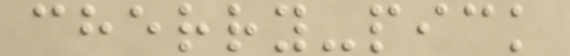cherry-pick
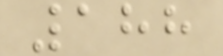188
